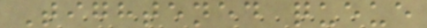Tightened queue
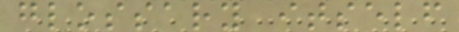glossary itself
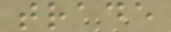trade
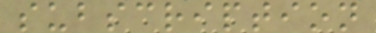subscription
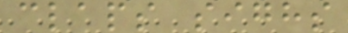claps sighs
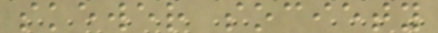skewer society
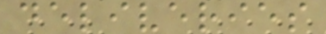deliveries
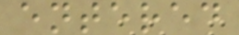entered
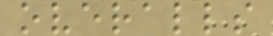overalls
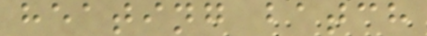heating batch
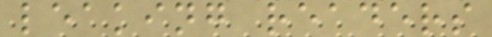leaking readers
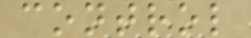control
